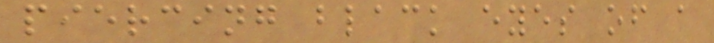piercing black eyes of a
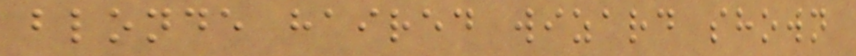blonde haired wizard shown
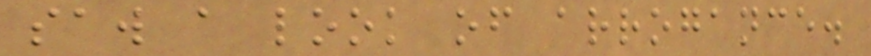saw a look of arrogance.
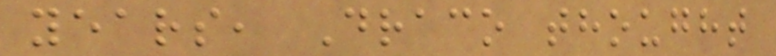years, Draco thought
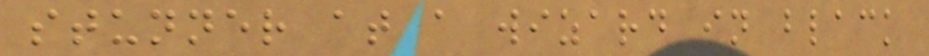stunner at a wizard in black
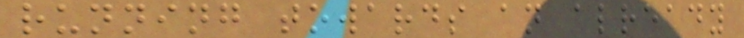running towards an already
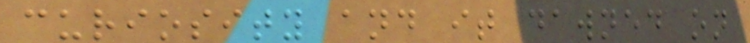curiosity and it dawned on
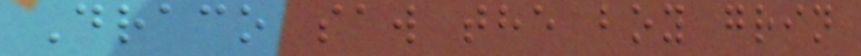Draco saw the boy grin
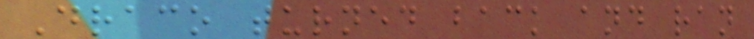Draco turned back and ran
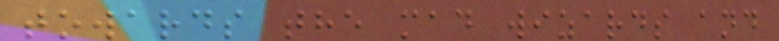towards the mad wizards and
